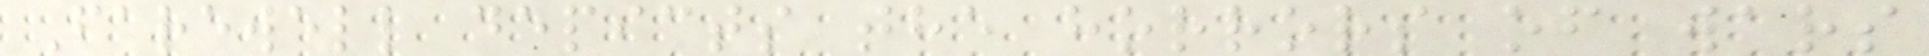Farewell depicts the horrors of wars
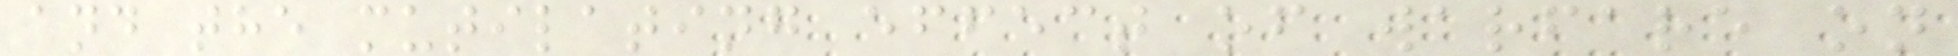and the mutilating effect of warfare on
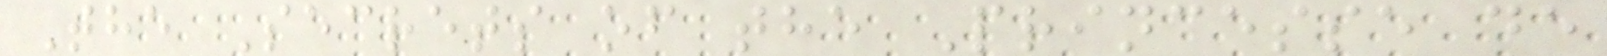The Secrets of the Princesse de
